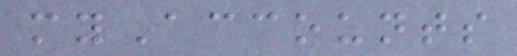myAccounts
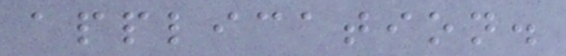application.
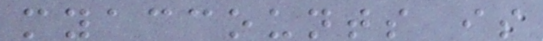myaccounts is
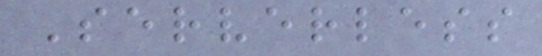Serverless
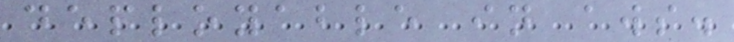deployable in aws.
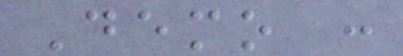Demo :
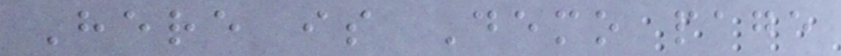Here is Demo page
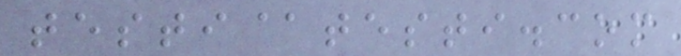testi@testi.com
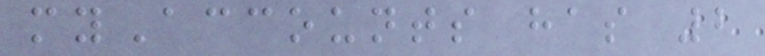myAccounts has 2
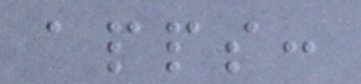apps:
